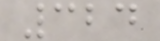324
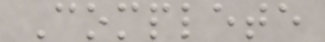Complete
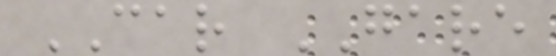CAR GARE
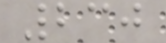230
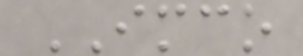IMCO
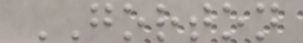GORTON
